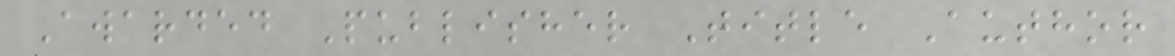Awarded Publisher Title Author
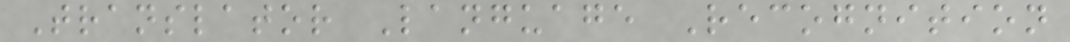Translator Language Recognition
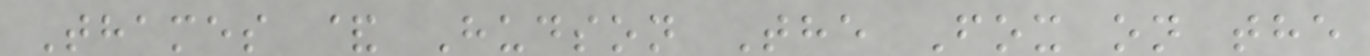Thames & Hudson The Fox on the
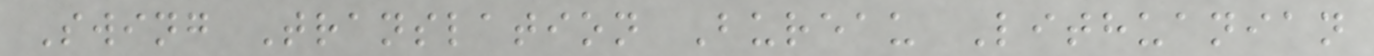Swing Translation Bureau Lithuanian
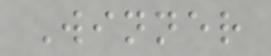Winner
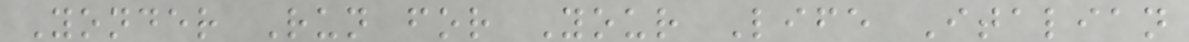Yonder Run for Your Life Italian
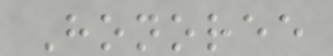Honoree
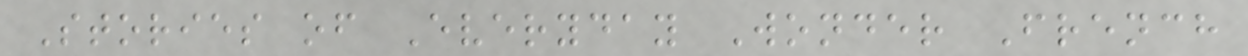Stories of Everyday Wonder French
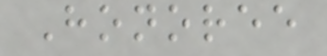Honoree
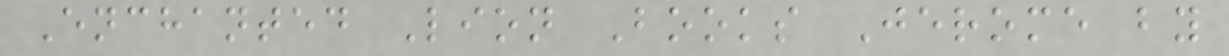Enchanted Lion Books Jerome by
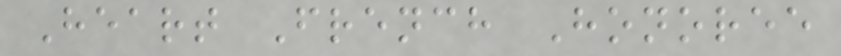Heart French Honoree
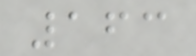163
